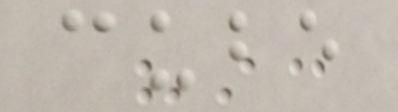cube
